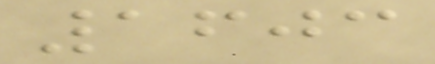1603
